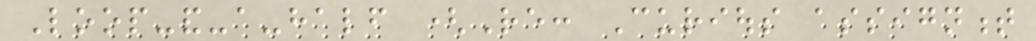Loop-and-a-half (Re: Curious assignment
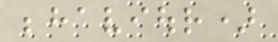behaviour)
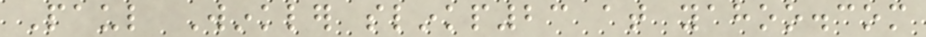Paul Winkler slinkp23 at yahoo.com
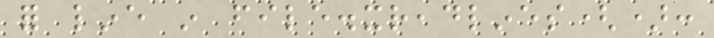for line in file.xreadlines():
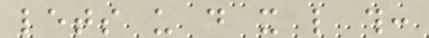lets us do it like this:
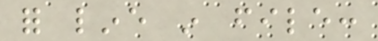for line in file:
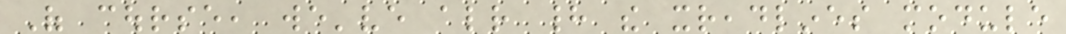Of course, we've already had the xreadlines module
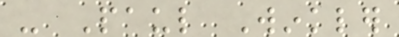- Paul Winkler
